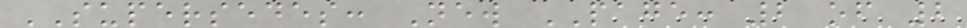SUPERSEDES: New PAGE: 2 of 2
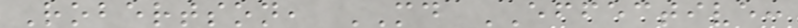Robertson, MD EFFECTIVE:
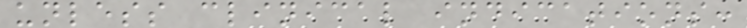unless clinical indications:
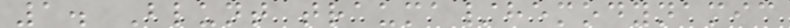1. Blunt trauma/hemodynamic
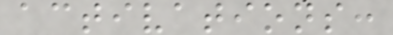activations:
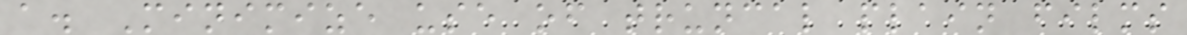a. Minimize use of truncal plain films
